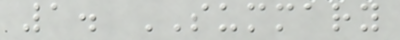1. SUMMARY
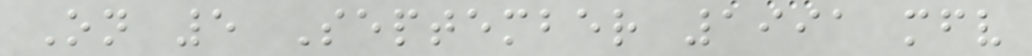On 5 September 1991 mfv
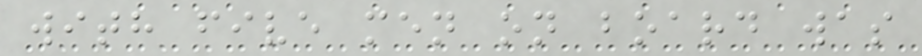with five men on board was
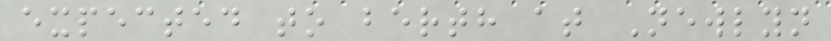expected to berth at Newlyn
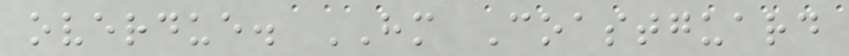overdue. HM Coastguard
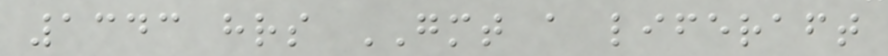1343 hrs GMT a liferaft
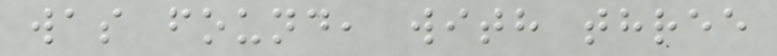was found, with three
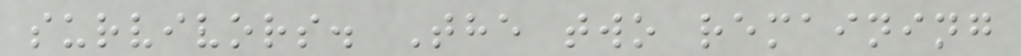survivors. The two remaining
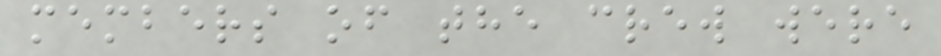members of the crew were
